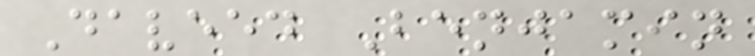Daveed Benjamin
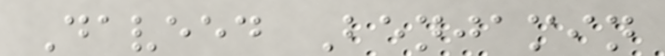Daveed Benjamin
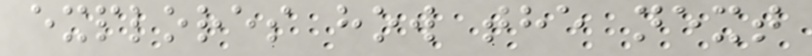explores how the next
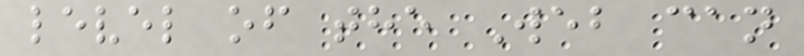level of the Web can
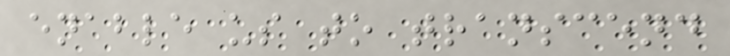enable us to transcend
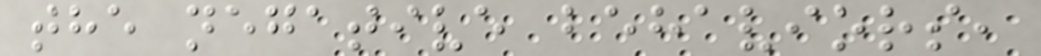the negative behaviors,
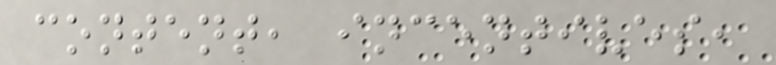content, incentives,
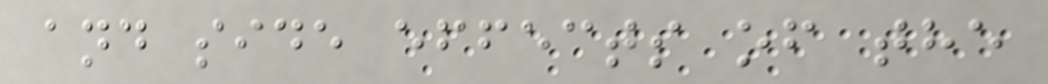and side effects of the
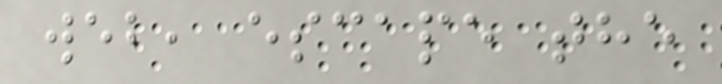web, escape the
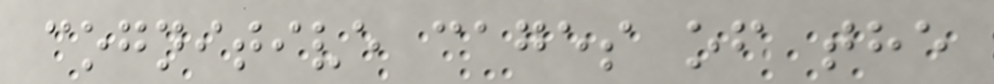cognitive cages of the
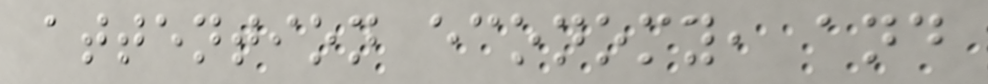attention economy, and
